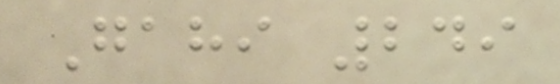Gahi 249
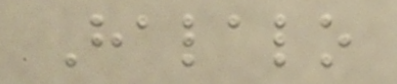Halalo
